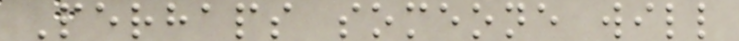Perhaps someone will
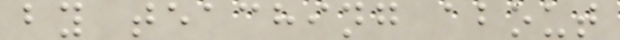by teaching about
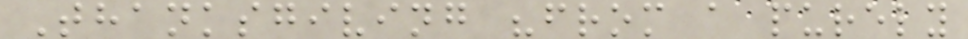Thanksgiving "from a purely
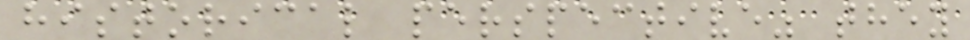historical perspective" they
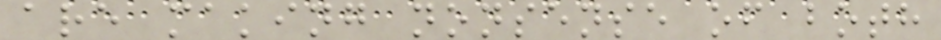are making nonsense of both
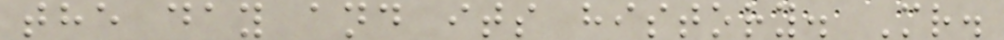the day and its history. Mr.
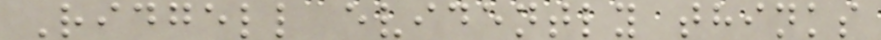Ridgell evidently thinks
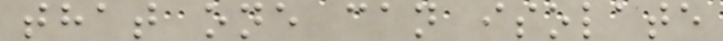that one can isolate
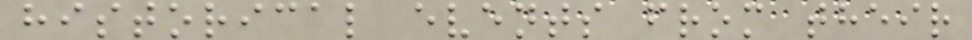historical events from their
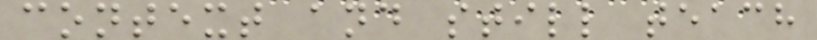context and still teach
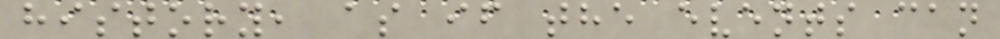history, as if the events can
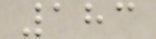183
